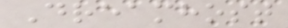Dreamhost
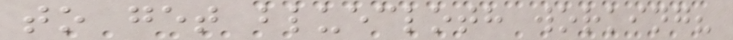to get bluecloth working?
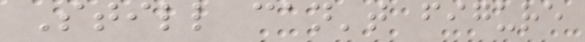Still can't figure
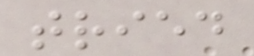tried
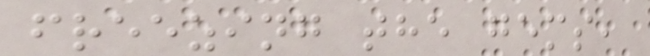freezing the gems,
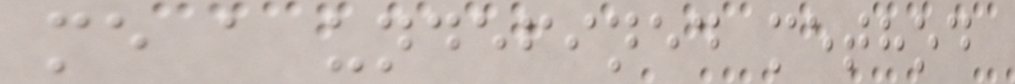me a undefined method
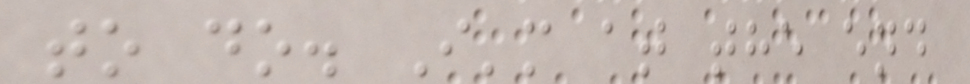to do. I'm at the end
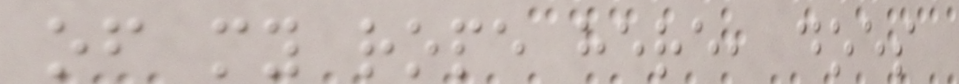of my rope here, does
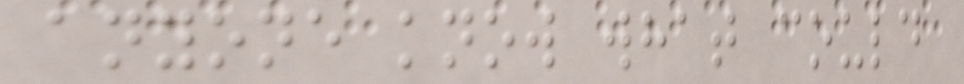anyone know what could
